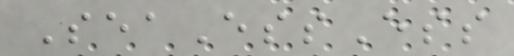SeaEssEss
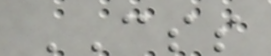CSS
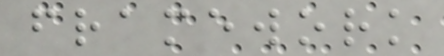framework
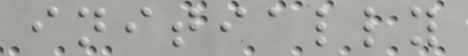initially
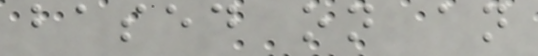based on an
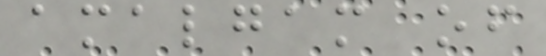amalgam of
